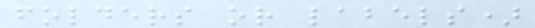folders or labels)
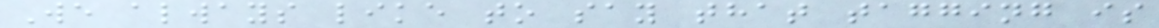We always like to say that tagging is
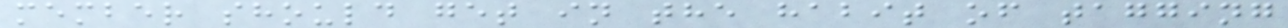member should get in the habit of tagging
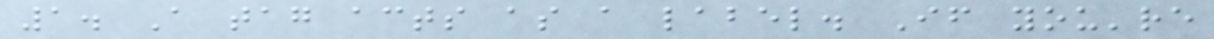1. A tag acts as a label. If you're
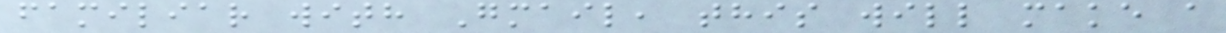familiar with Gmail, this will make a
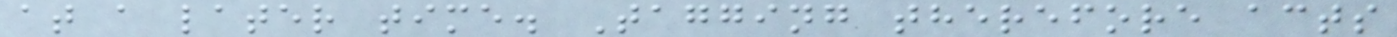at a later time. Tagging therefore acts
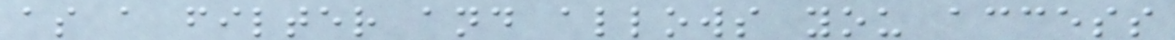as a filter and allows you access
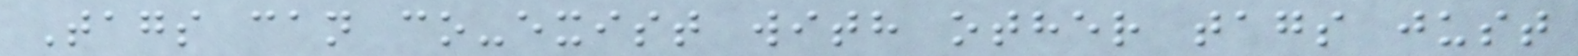Tags can co-exist with other tags just
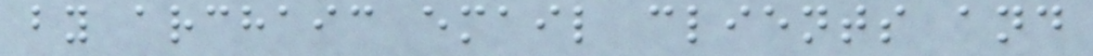by archaic email clients and
